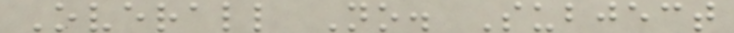Overall No. Subject
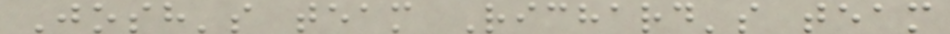Josh's team Richard's team
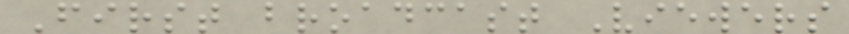First broadcast Viewers
